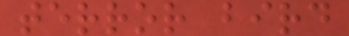terror bird
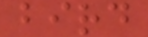bird
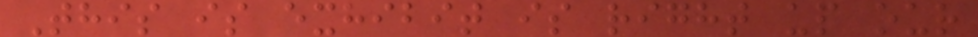This is exhibit is right up our
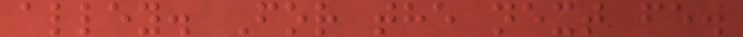alley. For the next few
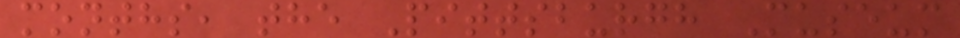months, the Pittsburgh Museum
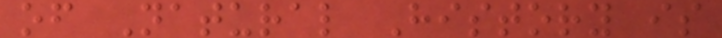of Natural History is
